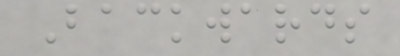Backwards
